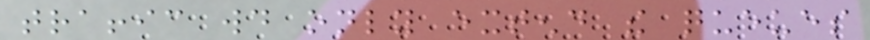traffic would only extend the queues
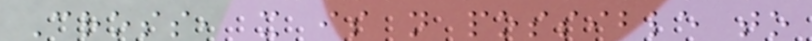Cross, it is not possible to
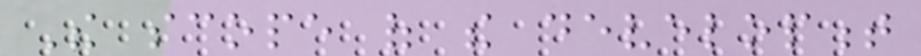The scope of the development
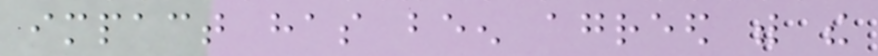impact has been agreed with the
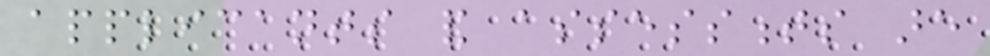applicants and assessments are
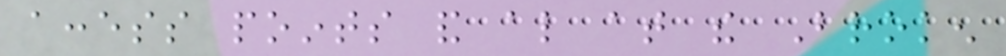access points and also at the Broken
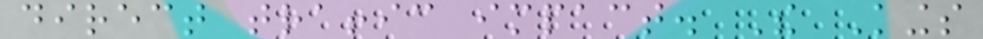direct traffic impact. The Kings
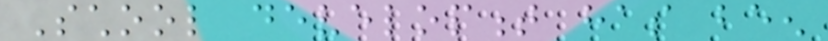School development has been
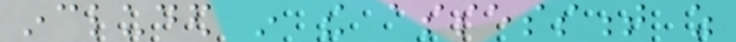included in the assessment as
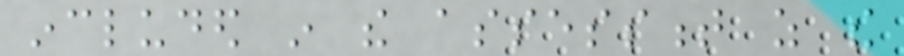included in the assessment as the
